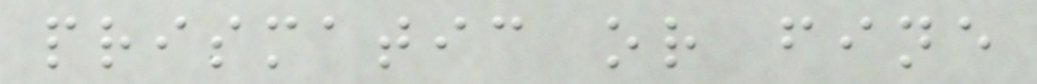prismatic or fine
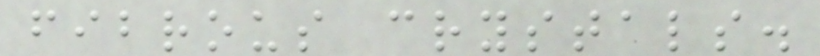fibrous crystals.
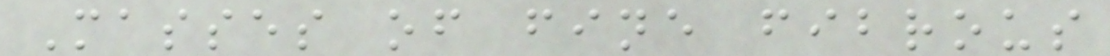Masses of fine fibrous
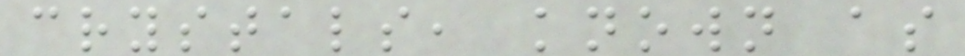crystals, known as
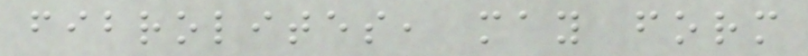fibrolites, may form
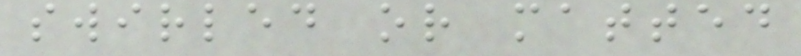swirled or matted
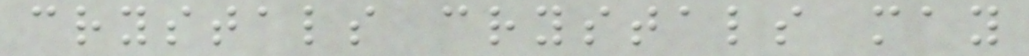crystals crystals may
